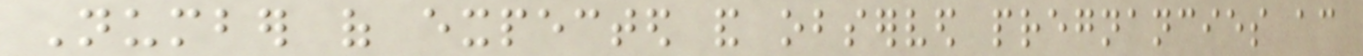Number of expected and observed pregnancies according
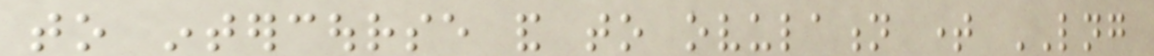to intercourse and to ovulation time LNG
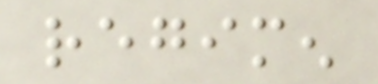regimen
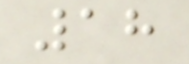18
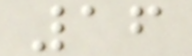16
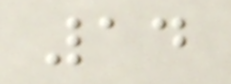14
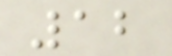12
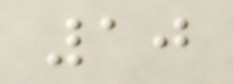10
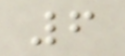6
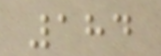184
